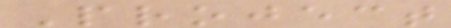Project
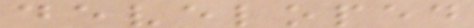developed
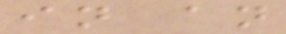in an
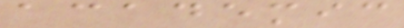academic
